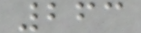263
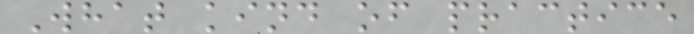What kind of practice
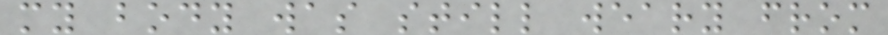my body was still weary from
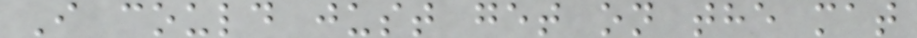I could just get on the mat
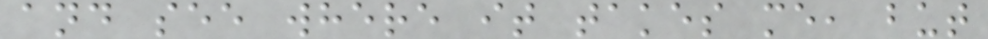and see where it takes me, but
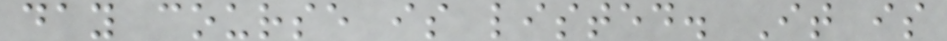day course is listed. It is
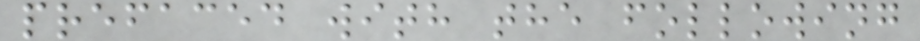prefaced with the following
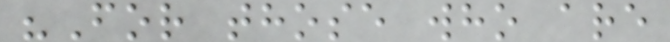"For those who are
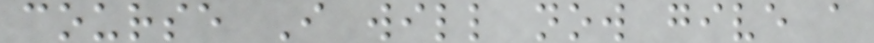course I will now give a
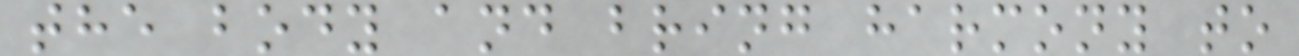the body and bring harmony to
